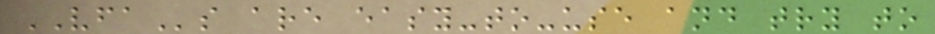VFAs are easy-to-use and try to
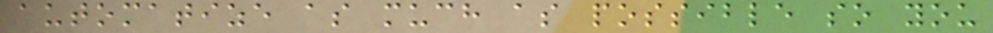automatize as much as possible so you
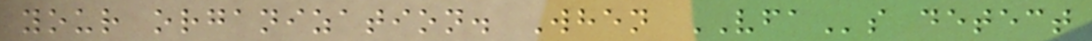your organization. When VFAs detect
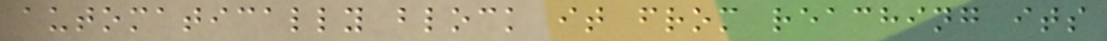automatically block it from reaching its
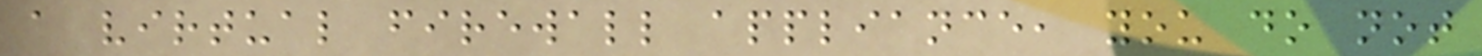a virtual firewall appliance, you do not
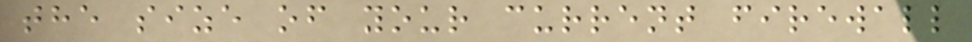the size of your current firewall
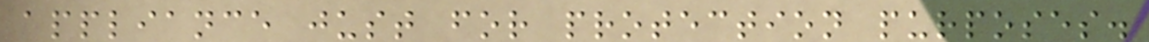appliance just for protection purposes.
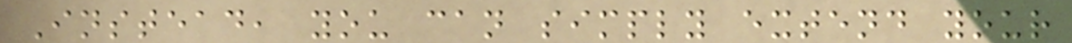Instead, you can simply extend your
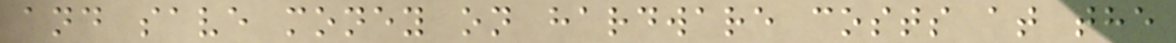and save money on hardware costs at the
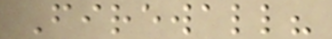Firewall?
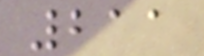211
